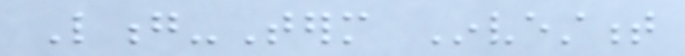Long-Term Investment
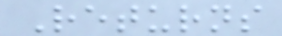Returns
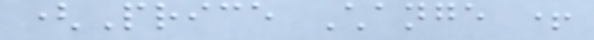(Price Change +
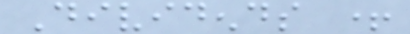Dividends +
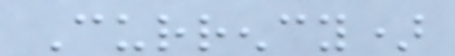Currency)
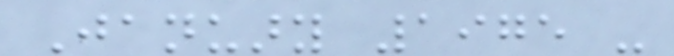January 1975 -
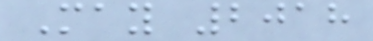May 2018
